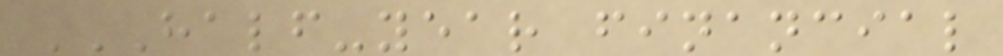HALF-YEAR FINANCIAL
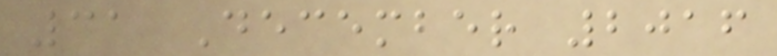31 December 2016
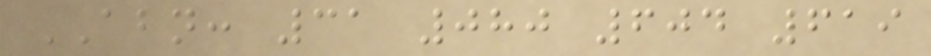ABN: 31 080 604 619
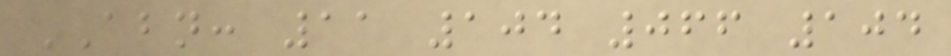ABN: 11 104 066 104
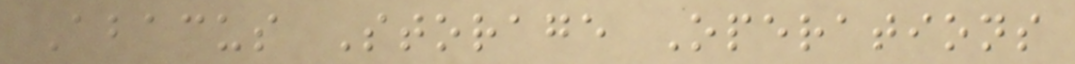Abacus Storage Operations
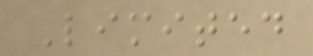Limited
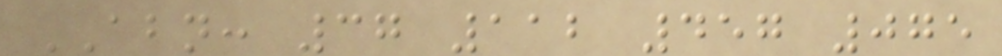ABN: 37 112 457 075
